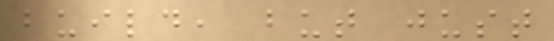build, but just
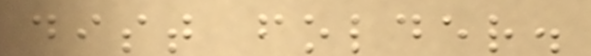dist folder.
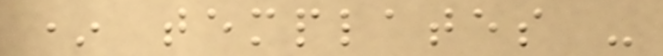* templates -
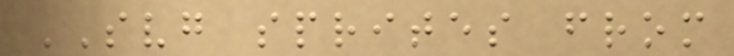SVG sprites from
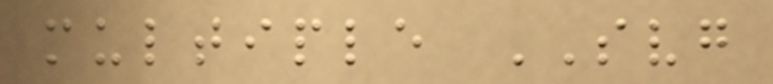multiple SVG
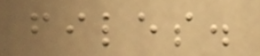files.
